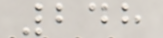248
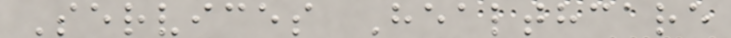Services Healthcare
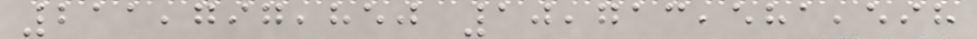211,797,850 10,713,581,598
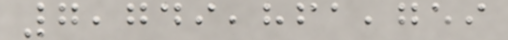7,749,861,759
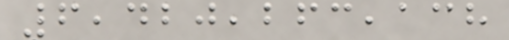6,420,263,138
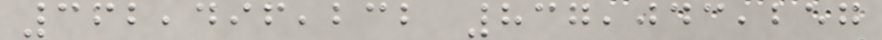362,496,232 837,043,257
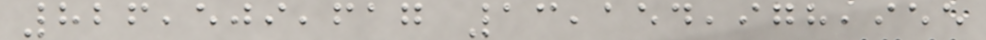826,509,617 13,154,978,955
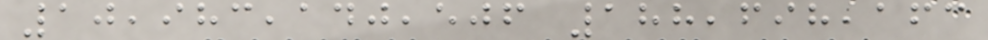10,983,140,506 188,698,163
